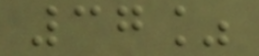37%
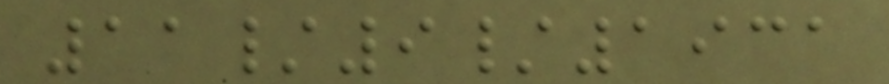11/9/1931
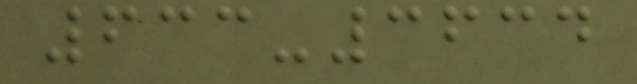633-3634
